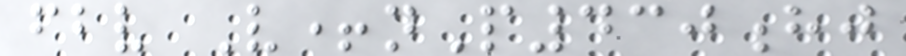fbv V+nP430hj
